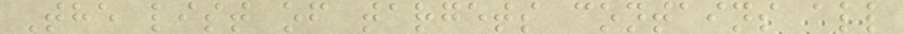The list of targets contains all
